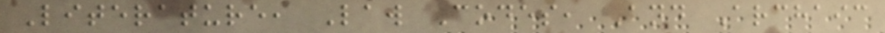Literature, Law Codes, And Archaic
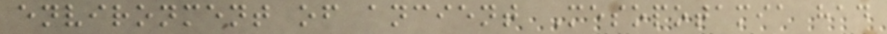environment of ancient Mesopotamia had
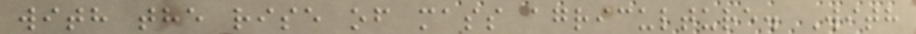with the rise of mass agriculture. With
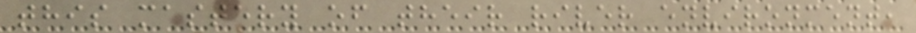this mastery of their river environment,
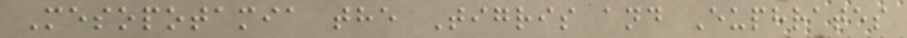Mesopotamia the Tigris and Euphrates
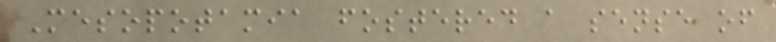Mesopotamia fostered a sense of
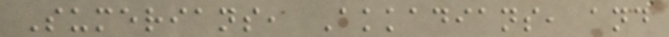Sumerians, Akkadians, and
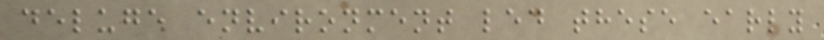deluge environment led these early
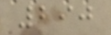290
